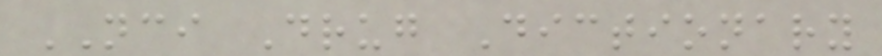NCI Drug Dictionary
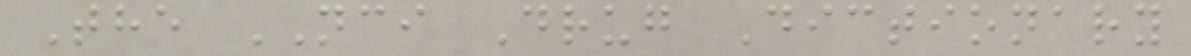The NCI Drug Dictionary
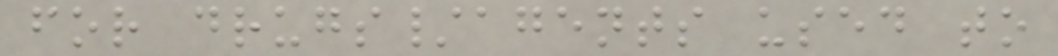for drugs/agents used to
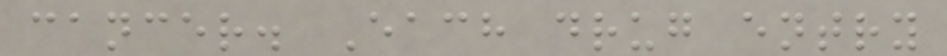cancer. Each drug entry
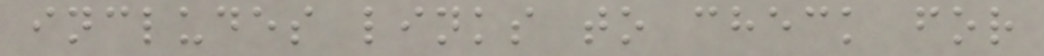includes links to check for
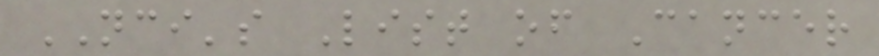NCI's List of Cancer
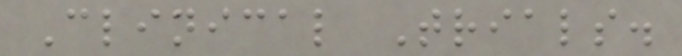Clinical Trials.
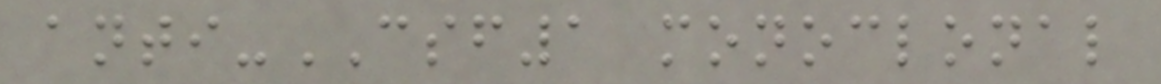anti-CSF1 monoclonal
